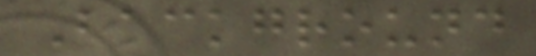Background
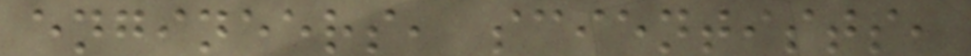engineers, scientists,
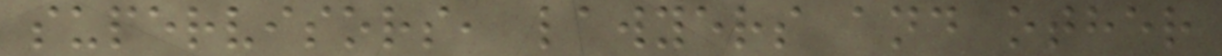supervisors, lawyers and other
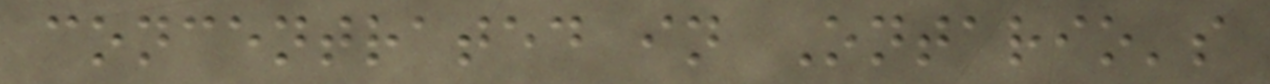concentrated in Ontario's
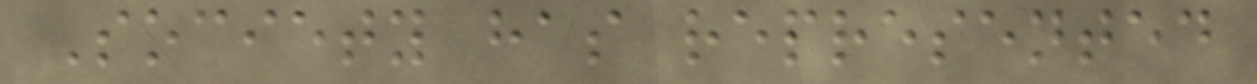Society has represented
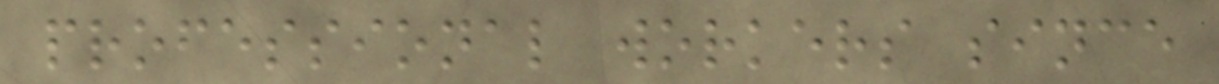professional workers since
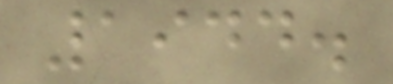1944.
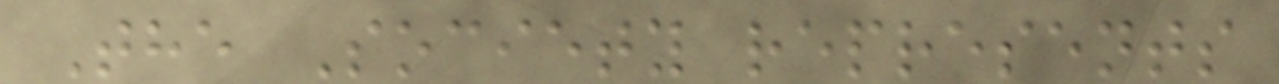The Society represents
